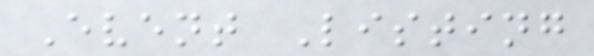Event Listing
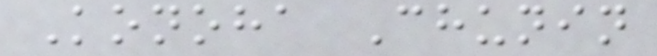Konoha Chunin
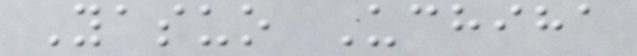Yasuo Uchiha
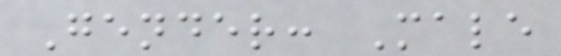Gender: Male
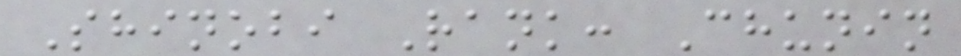Shinobi Rank: Chunin
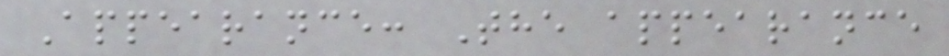Appearance: The appearance
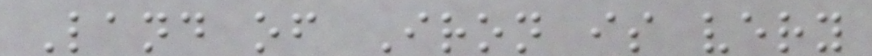Land of Iron is very
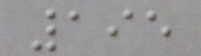195
